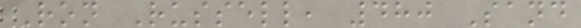Ron Russell, 480 Sand
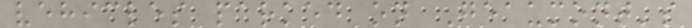vehicles parked on Geaumont's
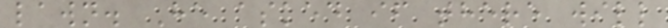lawn. He asked if there will
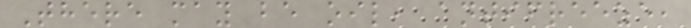There may be oil, antifreeze,
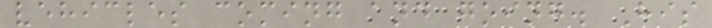vehicles coming and going. His
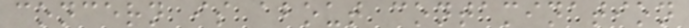concern is about contamination
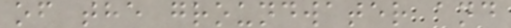of the groundwater and
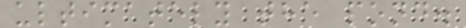ultimately the pond.
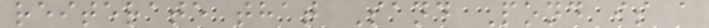reiterate that Sand Pond is a
